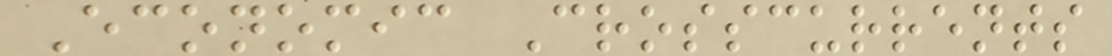Economic Crosscurrents
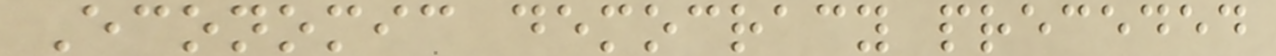Economic democracy preceded
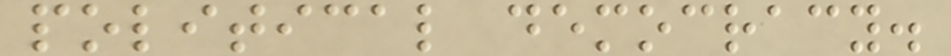political democracy.
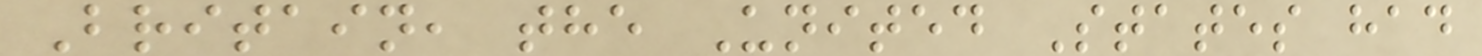Britain, the United States had
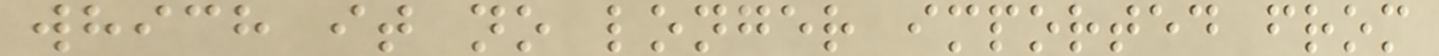which it no longer imported from
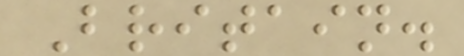Britain.
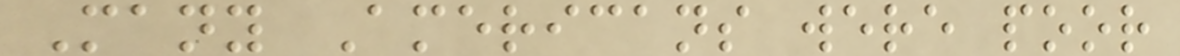Many Americans were poor
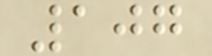107
